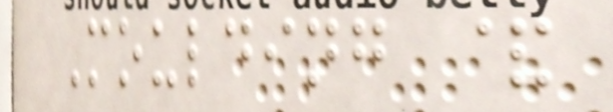Moulding &
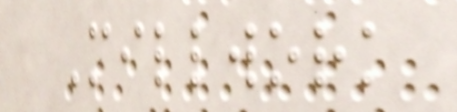Millwork
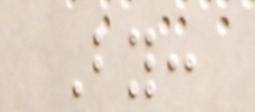By:
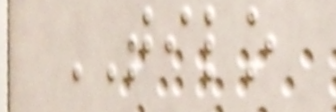TILO
